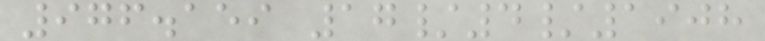976.159 17/4/1908
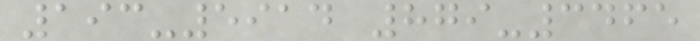193-5914 879-3465
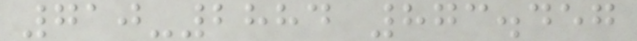710-2884 873.457
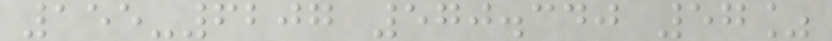155-6207 570.340 57%
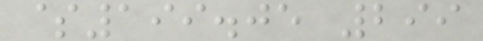$199.05 299
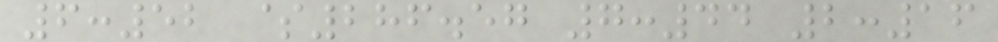6:52 $286.57 7:44 2:16
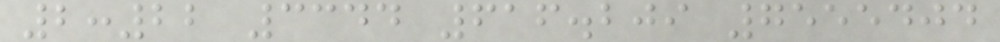2:22 3344 616.209 7555404
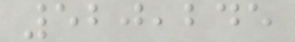520,245
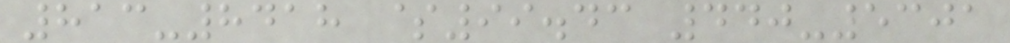813-8418 $99.43 440-5301
